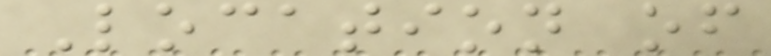Location of
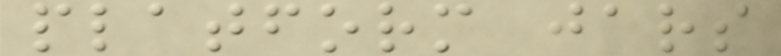platform jars
